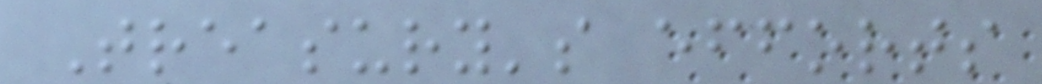Treasury's efforts
